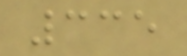335
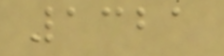1321
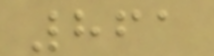861
